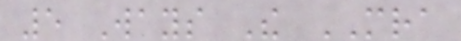5 Ways The MRA
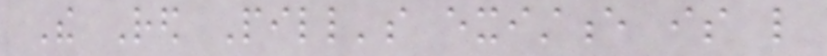The Red Pill's existence is like
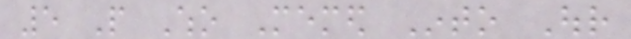5 People Who Memed Into Our
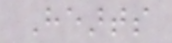Hearts
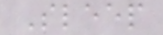Sleep
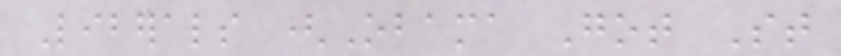Liberals (Obama Got St
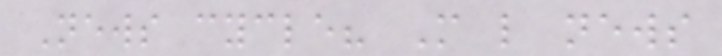News cycle? More like news
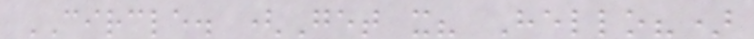CIRCLE. (Get it? Hello?)
